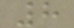8
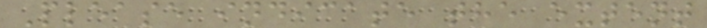Please indicate the extent
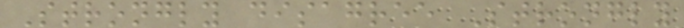Strongly disagree Strongly
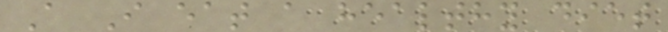A I eat a healthy diet
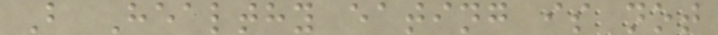B Healthy eating is not
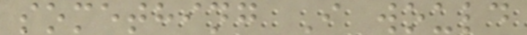something I would
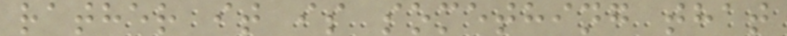rather it is something that
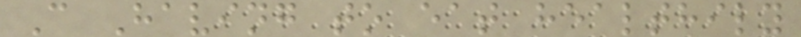C Having to eat healthily
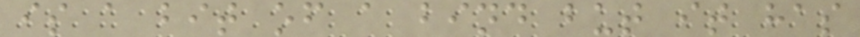is a bit of a bind but it has
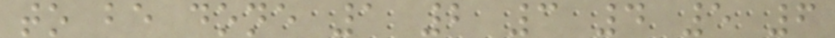to be done 1 2 3 4 5 6
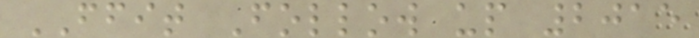FFIT Follow up 2015
